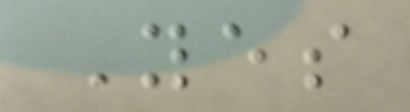Yes
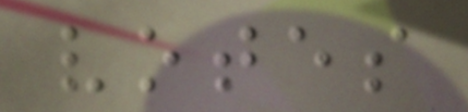votes
